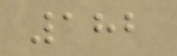182
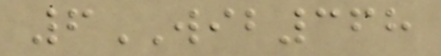6WIB368
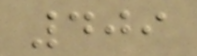409
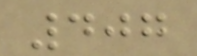407
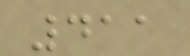411
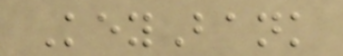KeyBank
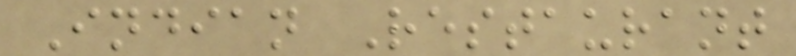Indian Restaurant
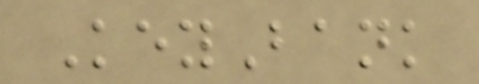KeyBank
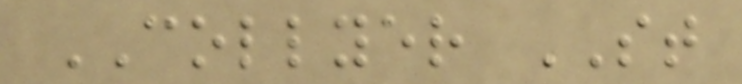COLLYER ST
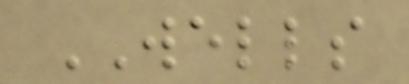WELLS
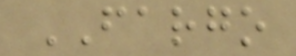FARGO
